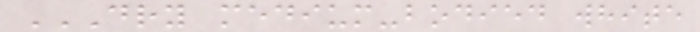DRY MEDIUM-BODIED WHITE
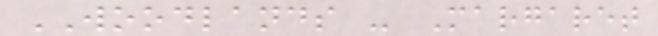WOODLANDS - Margaret
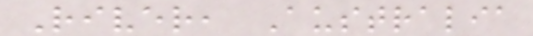River, Australia
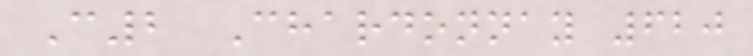C2 Chardonnay 620
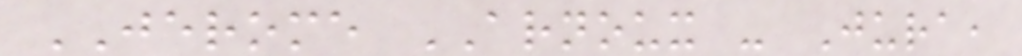JEROME ARNOUX - Jura,
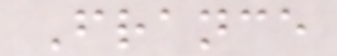France
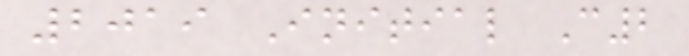2019 Initial C2
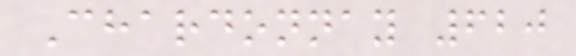Chardonnay 620
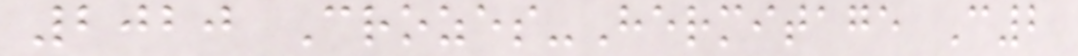2020 Crozes-Hermitage C2
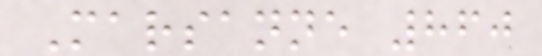Marsanne 860
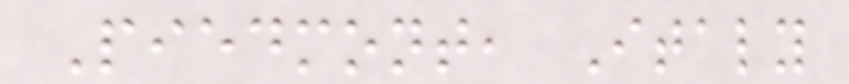Piedmont, Italy
